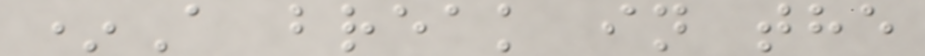*A break in the
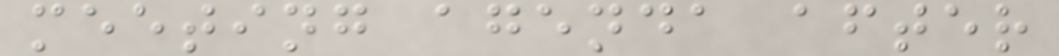meeting agenda after
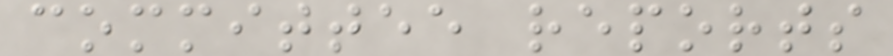committee reports
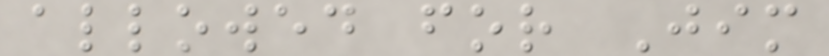allowed for Jim
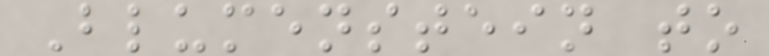Blumenstein to
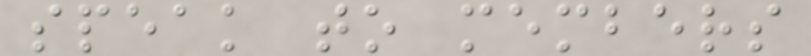speak to members
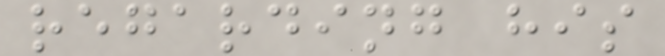regarding his
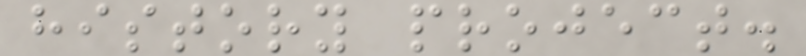history project.
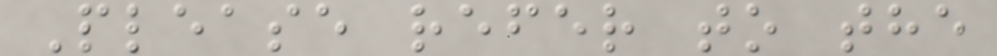Please refer to the
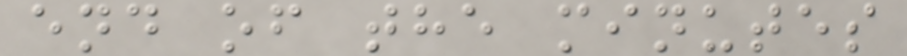end of the minutes
